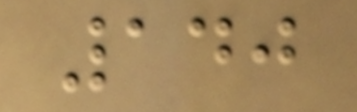140
